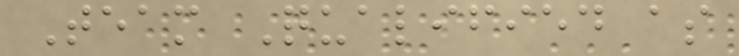Team Qualified as
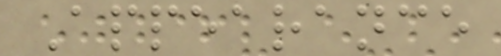Appearance
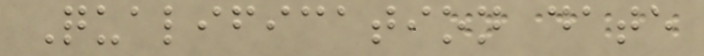Qualification date
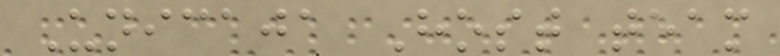Unicaja Host team
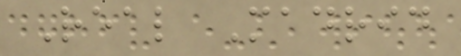Real Madrid
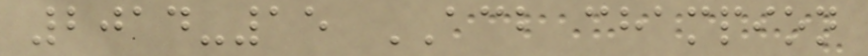2014-15 ACB champion
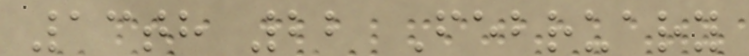13th 22 February
